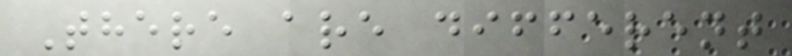There are different
